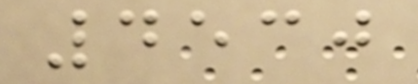4530
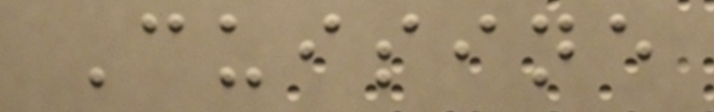Cuisine
